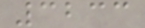3233
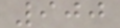900
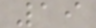19
